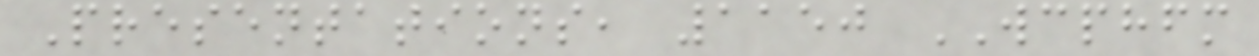Presentations, 1150 WCPHFM
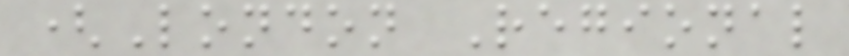(London Regional
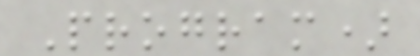Program)
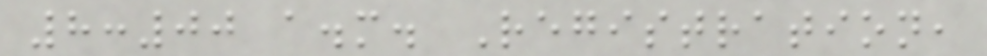8:00 a.m. Registration,
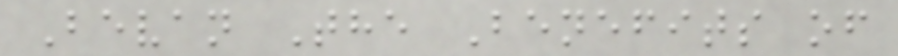Bevan The Benefits of
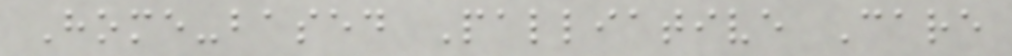Home-based Palliative Care
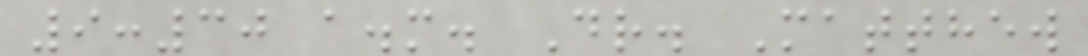9:30 a.m. Dr. Matthew
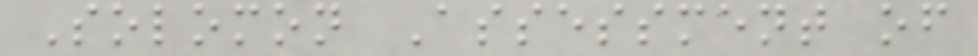Solomon Assessment of
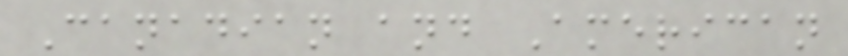Canadian and American
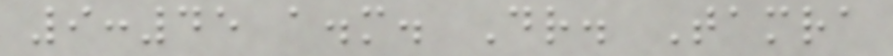9:45 a.m. Dr. Tamra
